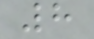8
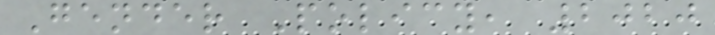Gender Policy, 2020
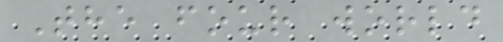The four world
